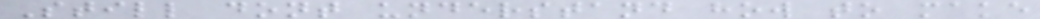Still dont understand how to make
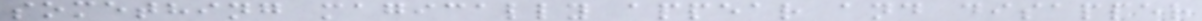something magically appear and disapper
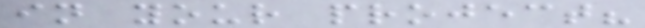in your project?
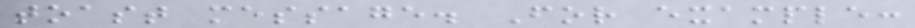toast message. For example:
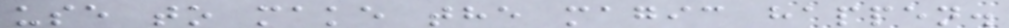use to make the magic happen.
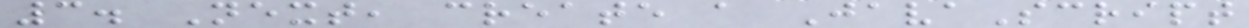3. Next, create a JavaScript
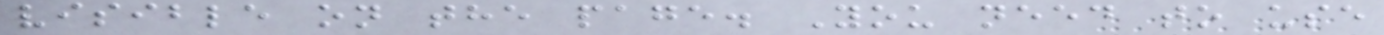visible on the page. You need to use
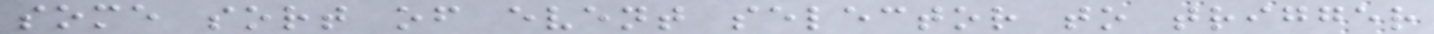some sort of event selector to trigger
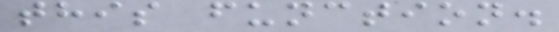this function.
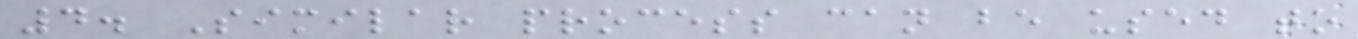4. Similar process can be used to
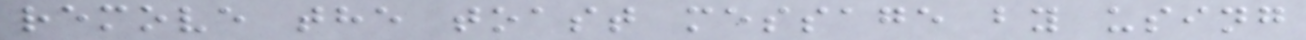remove the toast message by using
